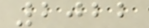2022
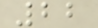22
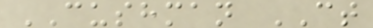CUSHMAN CT
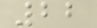22
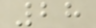28
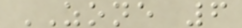ZONE 6
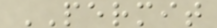PERMIT
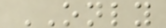ONLY
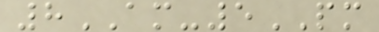8AM-5PM
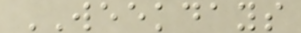WEEKDAYS
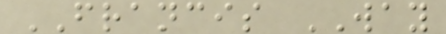FRANCIS WAY
